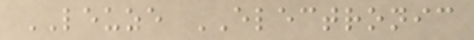LEUZE ELECTRONIC
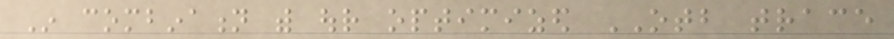In combination with our optimized OTB trace
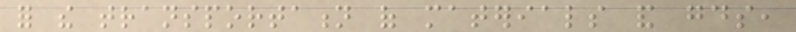for the transportation of materials and goods,
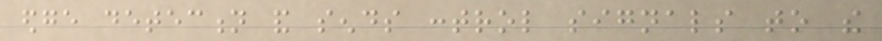edge detection and sends control signals to the
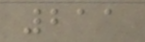211
